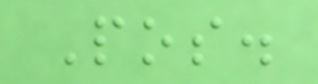Pos.
